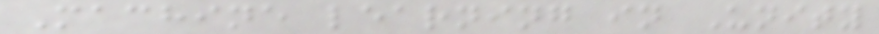Machine learning in Unity
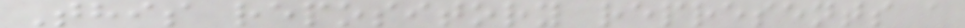This repository represents a
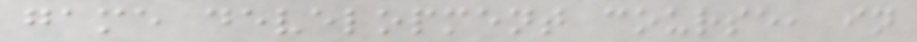game development course, in
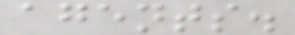agents.
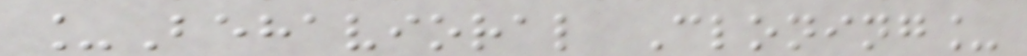_Behavioral Cloning_
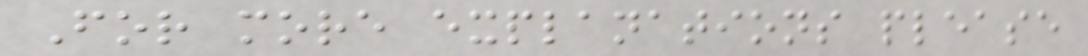For more explanations please
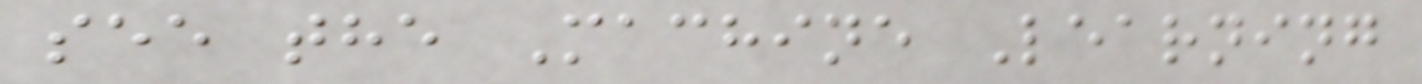see the Machine Learning
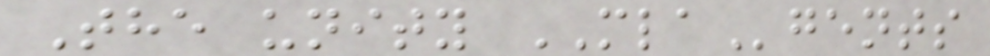The unity MLAgents
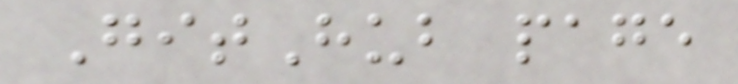GitHub page
